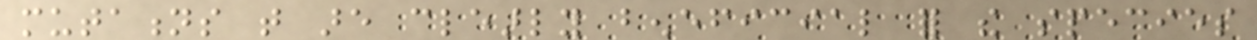mutations that are clearly beneficial for the species
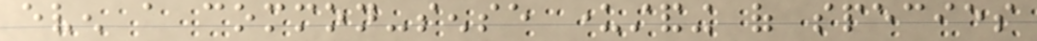even a common-sense understanding of species
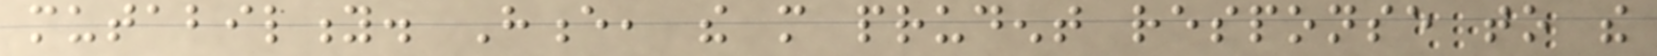mutability. Hence, the more prudent response to the
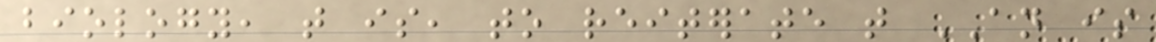biology, that is, to reiterate that AN is
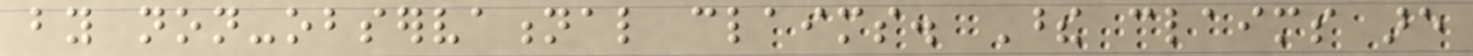by non-observational claims. These claims are
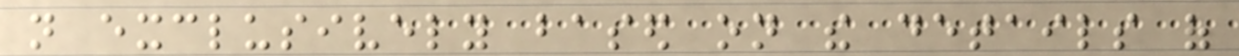not exclusively based on the details of
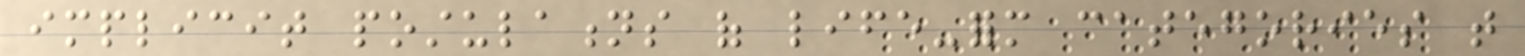implicit postulations of life-form categories that
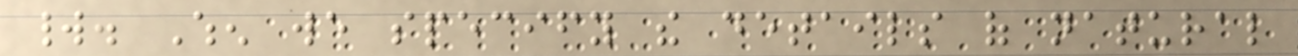world. When we specify the details of natural
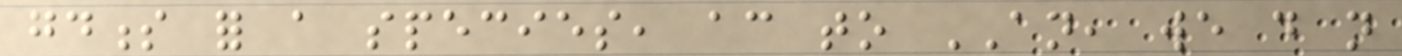goodness for a species, according to AN, we do not
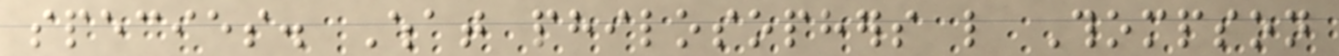species. What philosophers like Thompson
